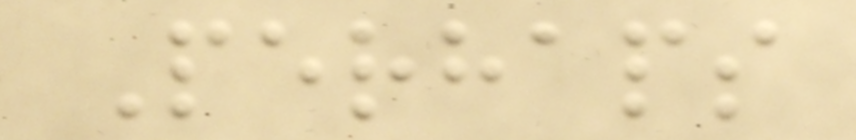Perhaps
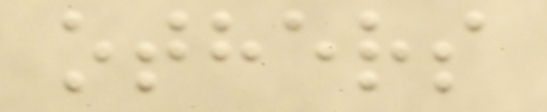others
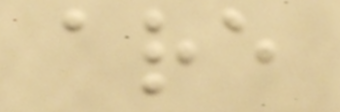are
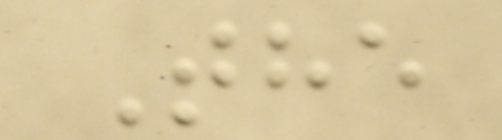The
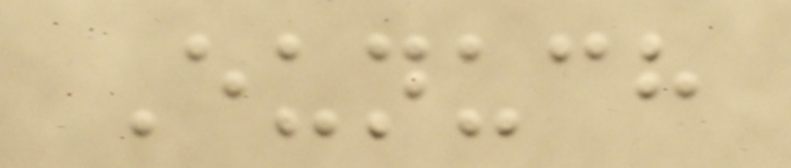Eunuch
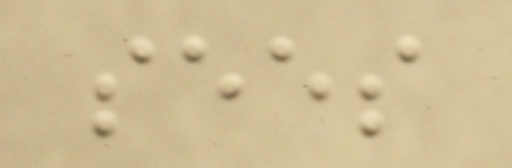sees
